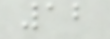12
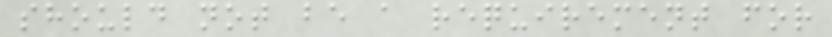should not be a requirement for
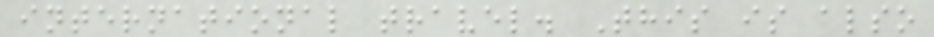international travel. This is also
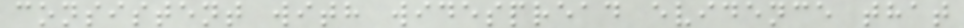consistent with widespread evidence that
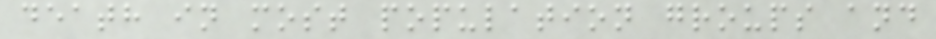death in most population groups and
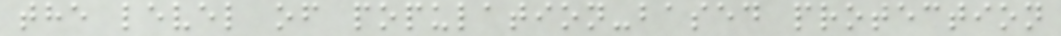the level of population-based protection
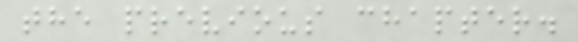the previous chapter.
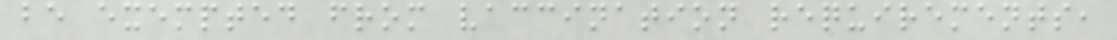be exempted from vaccination requirements,
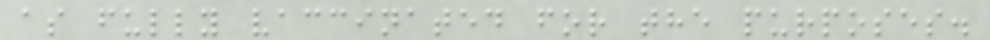as fully vaccinated for the purposes.
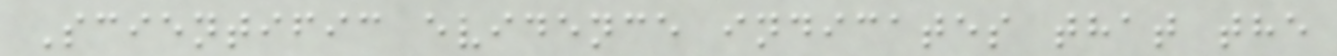Scientific evidence indicates that the
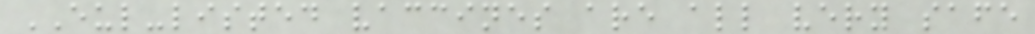EUL-listed vaccines are all very safe
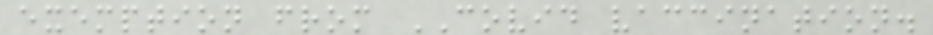exemption from COVID vaccination.
